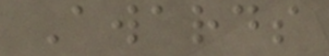Awards
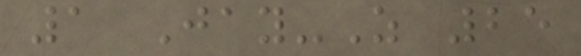1 Jay-Z 25
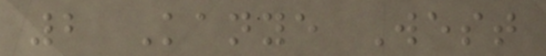2 Kanye West
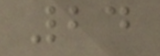24
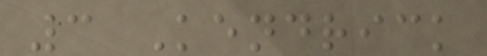3 Kendrick
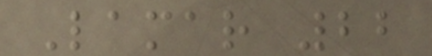Lamar 22
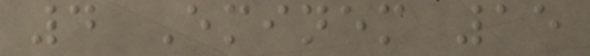4 Eminem 15
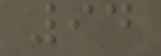94
